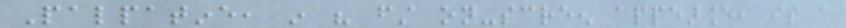Palpatine, in his first on-screen appearance, is a
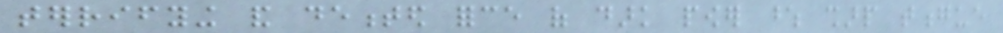terrifying and demented force of dark power whose sharp tongue
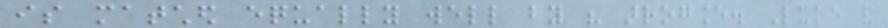is matched equally well by his arrogance. Luke and
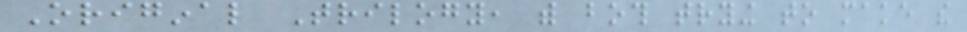Original Trilogy, with both trying to make the
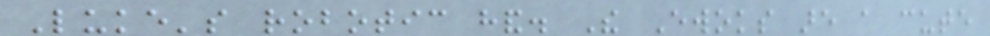Luke's robotic hand. The Ewoks are a cute
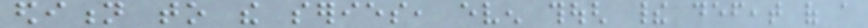edition to the series, even though their defeat of a
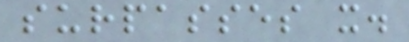surpasses it.
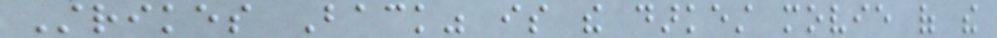Strikes Back" is the darkest movie of the
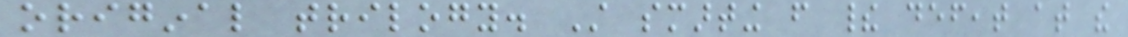original trilogy. Still smarting from their defeat at the
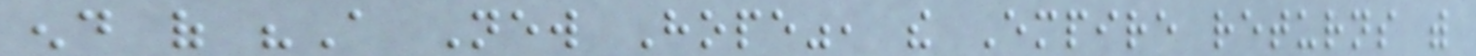end of "A New Hope", the Empire returns with
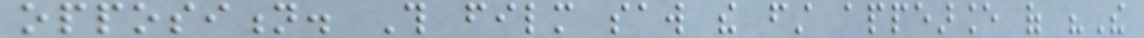opposition. This film saw the first appearance of "The
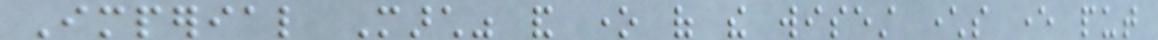Imperial March" and one of the wisest characters ever put
